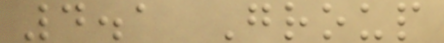4.1 Group
